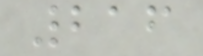216
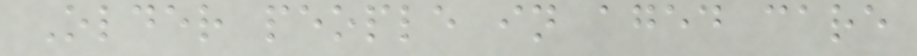Older people in aged care
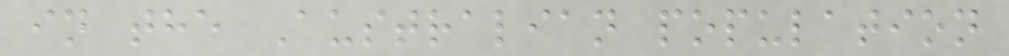in the Australian population
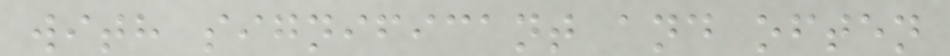with significant and often
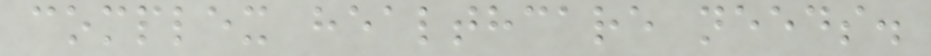complex healthcare needs.
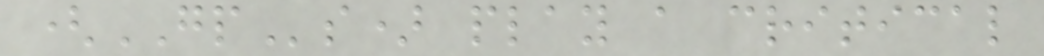(GPs) play a critical
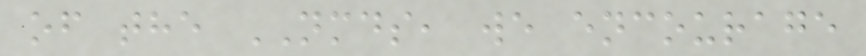of the NMDS, we encourage
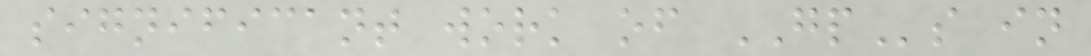significant work of GPs in
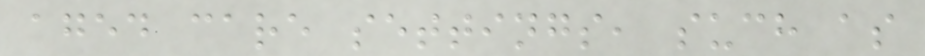aged care settings, such as
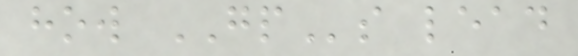how GPs lead
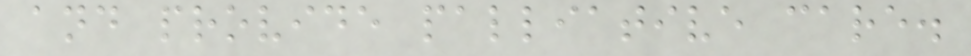and provide palliative care.
